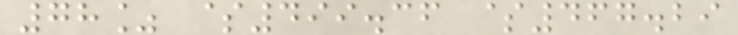78% $499.36 $467.29
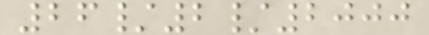26/2/2000
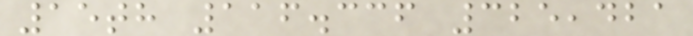15th 116.336 325,421
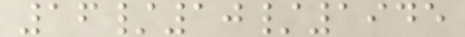16/10/1945
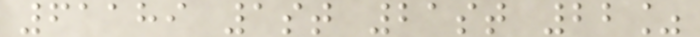61189 1st 21st 22%
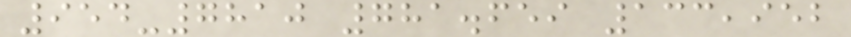954-7810 781.659 133,952
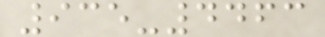935-4463
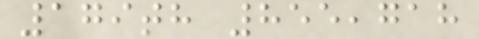179th 855,718
